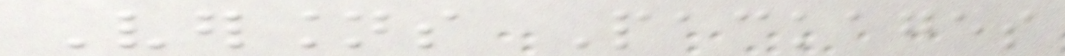Versions Packages
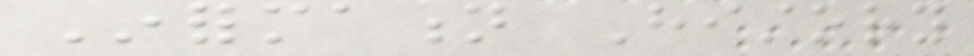Information History
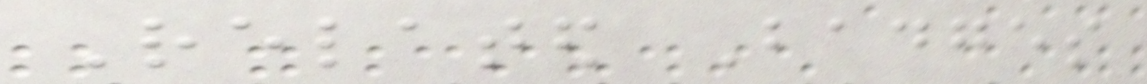Related Badges
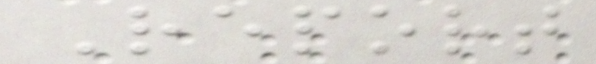Report
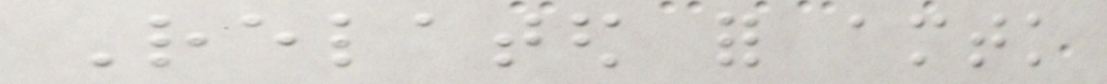Related for amtk
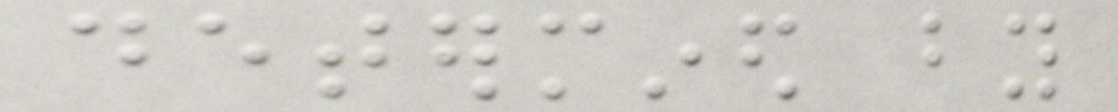determined by
